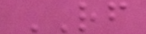RF
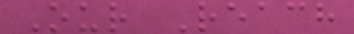Our Reach
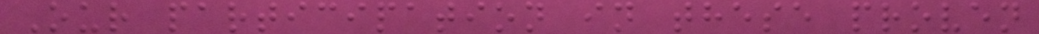Our participation in these proven
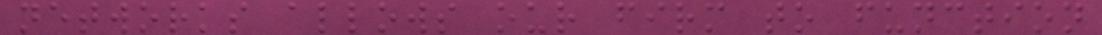networks allows our firm to function
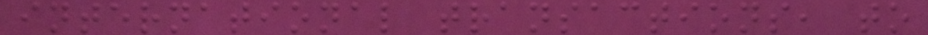international transactions, to
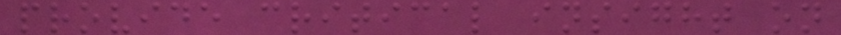provide critical insight on
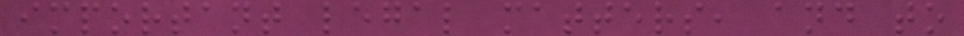important legal matters, and to
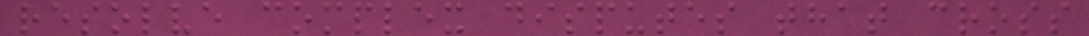resolve complex disputes that cross
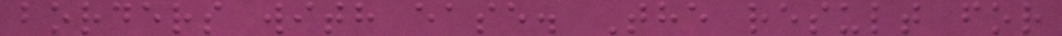borders with ease. The result for
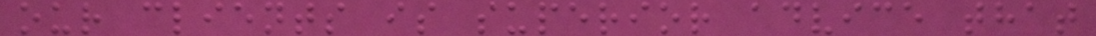our clients is superior advice that
